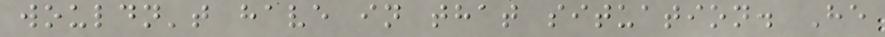wouldn't have in that situation. He
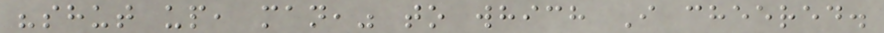"shut up, man," to which I cheered.
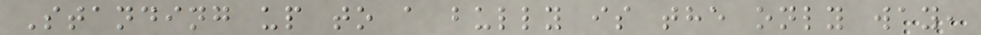Standing up to a bully is the only way,
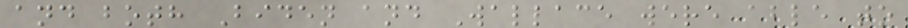and both Biden and Wallace were able to
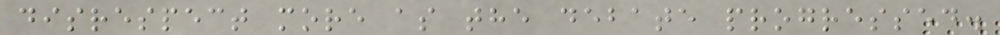disrespect more as the debate progressed.
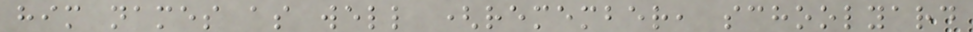him names as well (remember, schoolyard
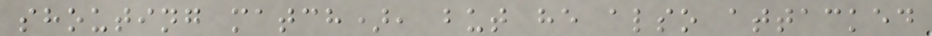shouting match), but he also attacked
